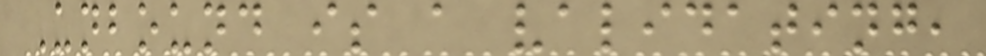Unbound is a validating,
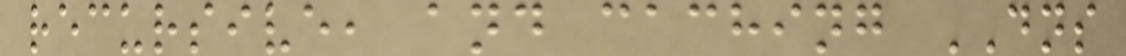recursive, and caching DNS
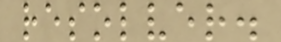resolver.
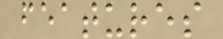features
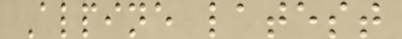Alpine latest
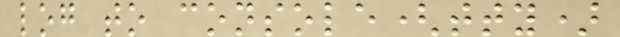log to console(tty)
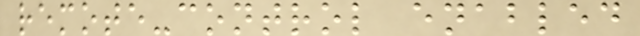remote-control enabled
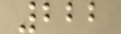222
